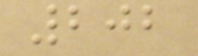202
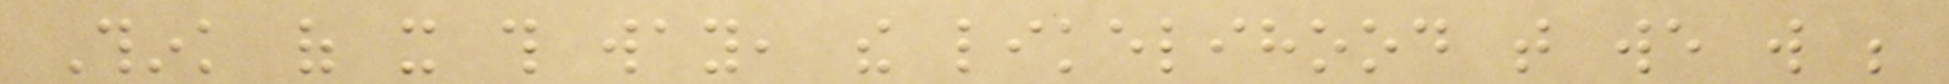Think of it this way, the likelihood that we will be
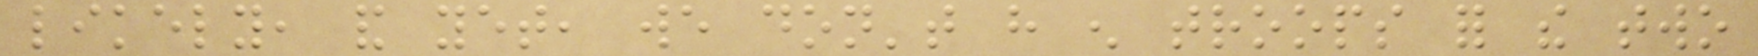likely, and yet, we don't have enough troops for the two
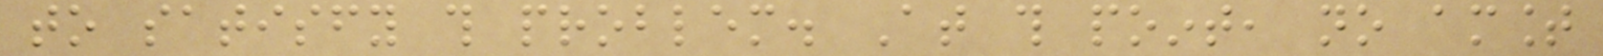to satisfy this problem. At this point, no amount
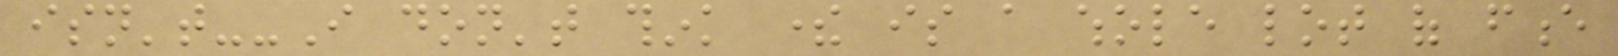isn't--I don't think there is a whole lot of fence
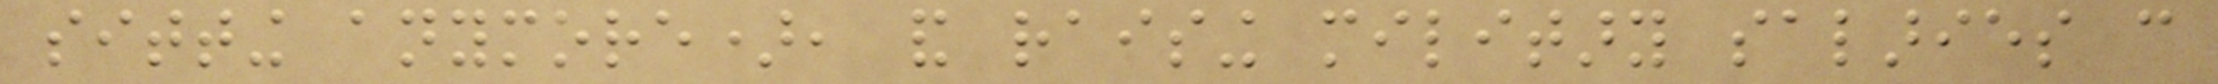sitting anymore), and raising military salaries can
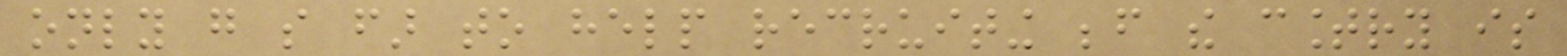only go so far to help recruiting before the country is
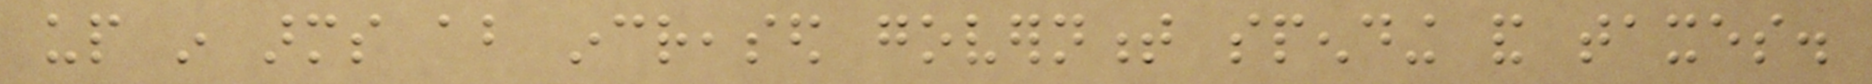up in arms about increased government spending and taxes.
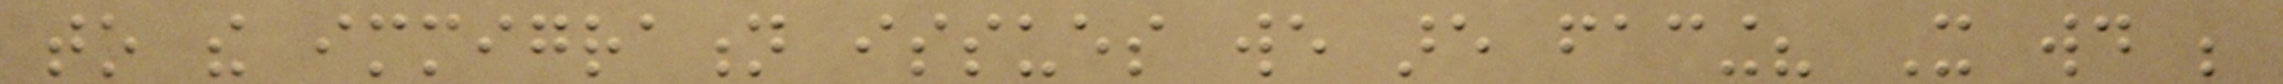to the immigration issues we are facing? It would be
